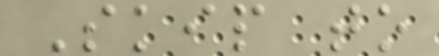Skip to
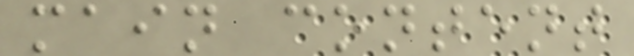main content
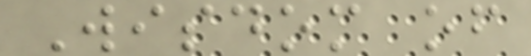Wisdom of
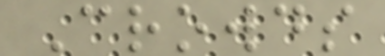Crowds
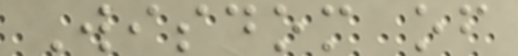Wisdom of
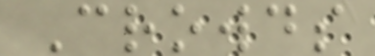Crowds
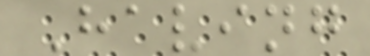Having
